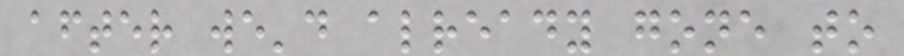after we'd already gone to
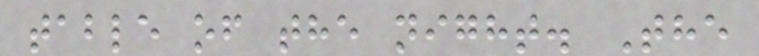table of the night. The
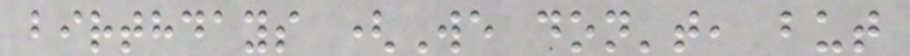birthdays (We don't, but
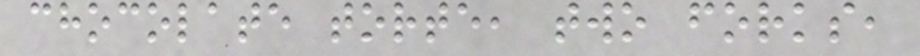chocolate torte, two forks,
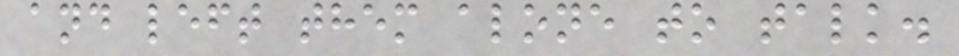and left them alone to talk.
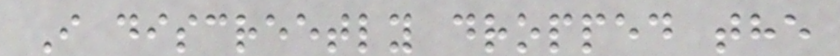I discreetly dropped the
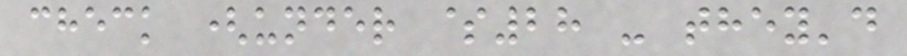check (under $28 - they'd
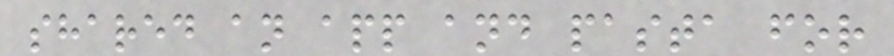shared an app and pasta for
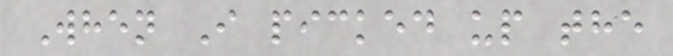When I picked up the
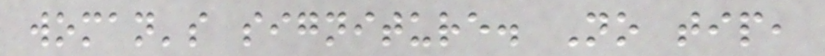woman's signiture. No tip,
